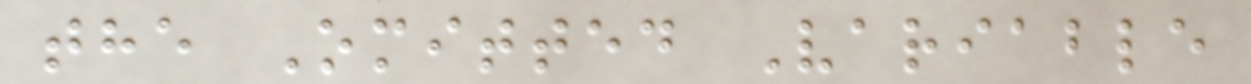the Omitted Variable
